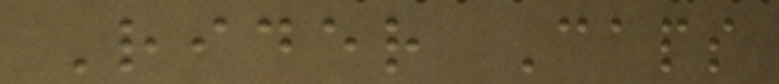Rider Caps
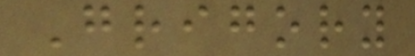Grigory
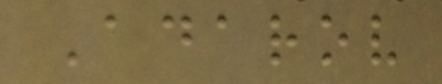Adarov
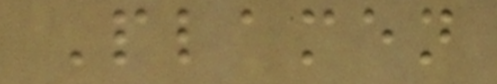Plamen
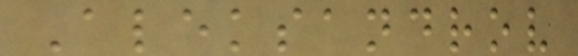Aleksandrov
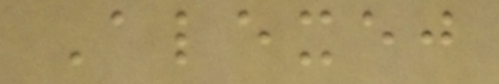Alexej
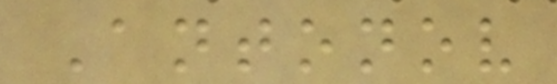Antonov
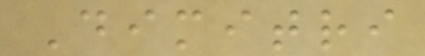Dimitri
